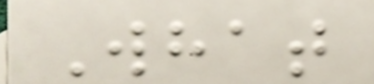What
